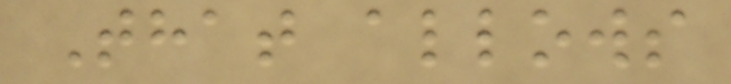That allows
